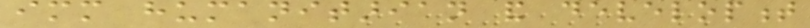immediate humanitarian and development
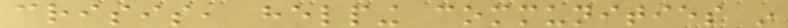crisis, helping communities in
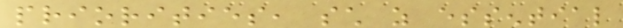priorities, such as essential
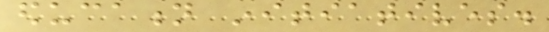education initiatives.
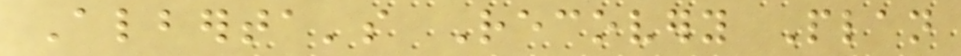Alberta's Recovery Plan
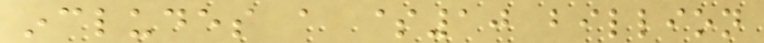includes a $10 billion
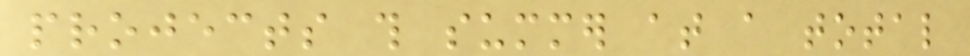projects this summer at a total
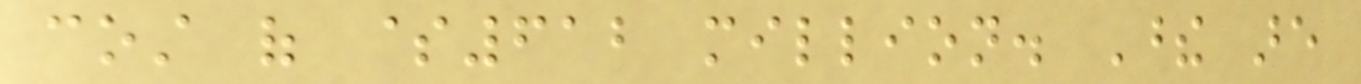cost of $612 million. These are
